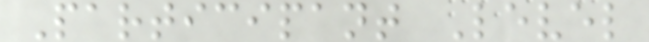Participant Level
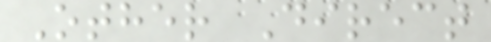Other Direct
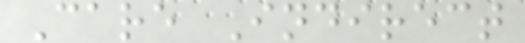Care Indirect
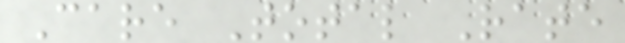Care Total Rate
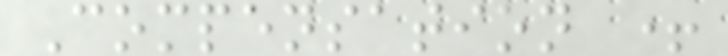Compensation +
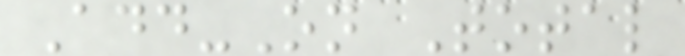Add-On Total
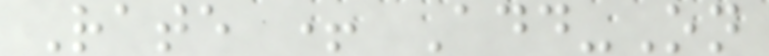Rate + Add-On
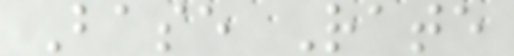Base Rate
